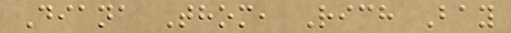Diana Thom, Rich Bay
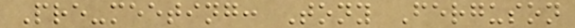Pre-meeting: Tony Ferguson
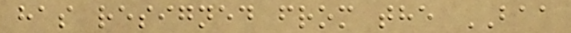has resigned from the BAA
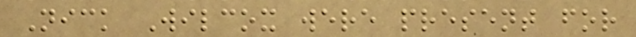Nick Wilcox were present for
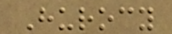Hurocy
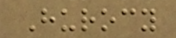Hurocy
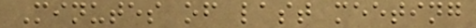Minutes of last meeting
